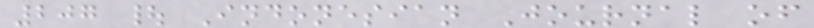207 | Indonesian Journal of
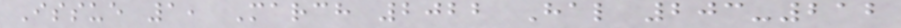Issue 1, March 2022 Hal 203-212
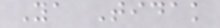Ya Tidak
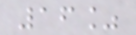16%
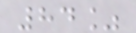84%
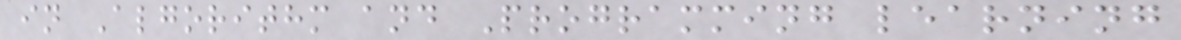in Algorithm and Programming learning
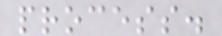process.
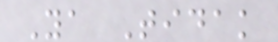Ya Tidak
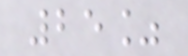25%
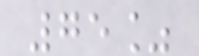75%
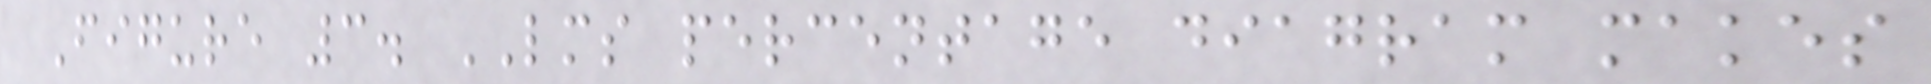Figure 3. LMS percentage diagram makes
